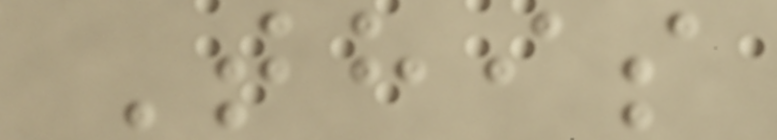This
